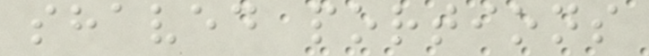shaved portions
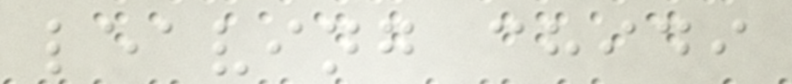leaving chidi
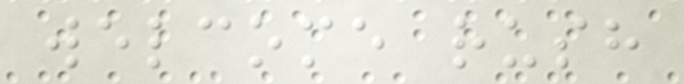welcome rush
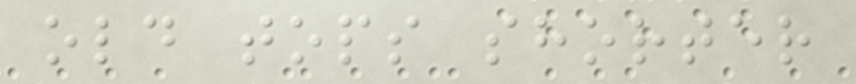old tops shorter
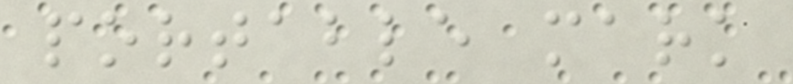portable mark
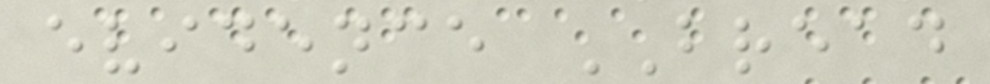evidence BREAD
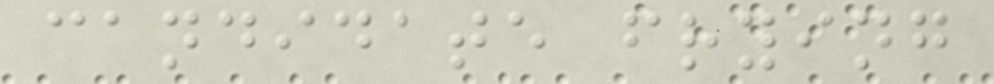candidate frying
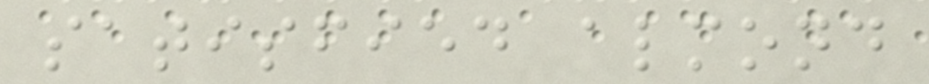satisfied almond
